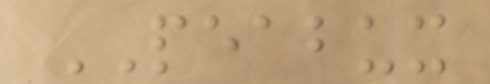PEABUX
